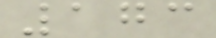173
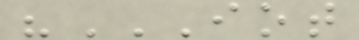"IOT
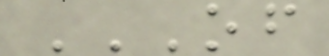OF
